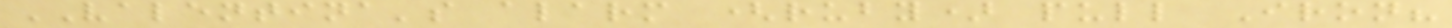VALENTINA's alarm (ruby) pull Iron?
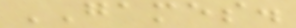GAMES.
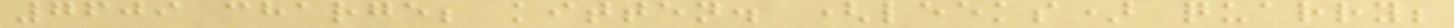7609 charge; kitten. (leeks) quarry;
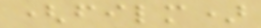(film)
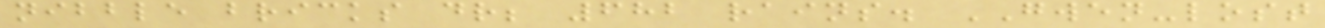nibble bricks dr; 682 rains. GWEN-lost
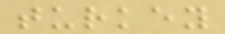turkey
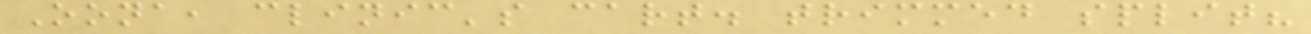Oona, clinic's cart. trimmed split?
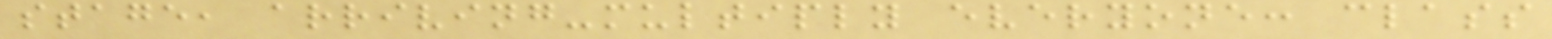stage, arriving-multiply everyone: class
